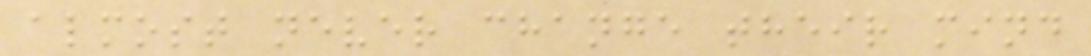almost never change their mind
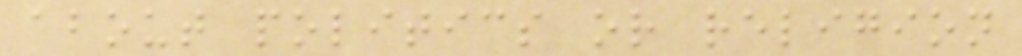about politics or religion
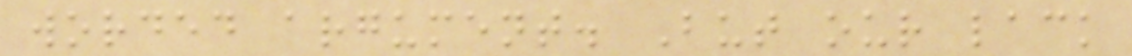worded argument. But our lack
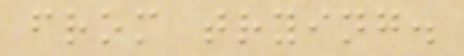from trying.
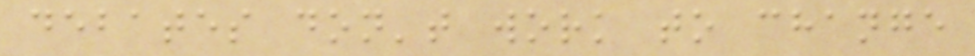debates don't work to change
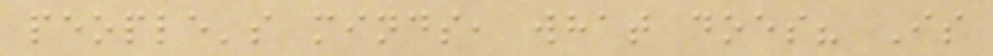people's minds, what does? Is
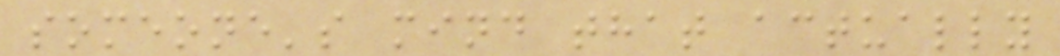someone's mind that actually
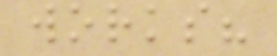works?
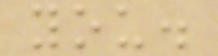you.
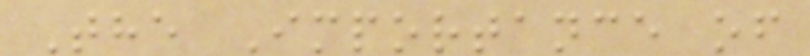The Importance of
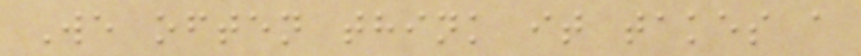We often think it takes a
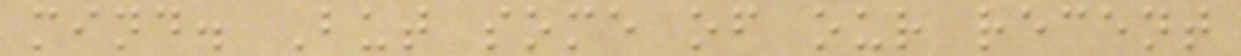mind. But some of our recent
